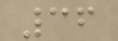36
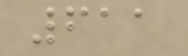611
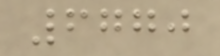6770
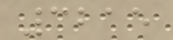3215
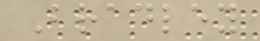Bradley
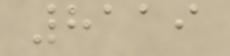8119
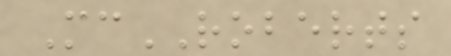McROBERTS
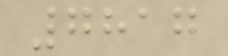7817
